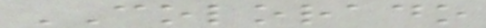COLORADO
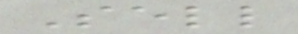Sell
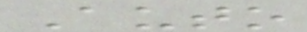Auto
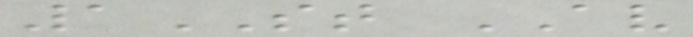1ST AV
